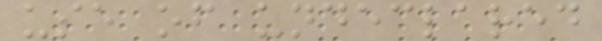use of undeclared
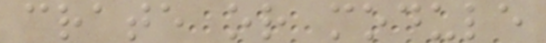crate or module
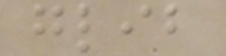glib
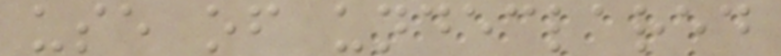use of undeclared
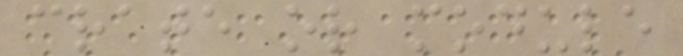crate or module
